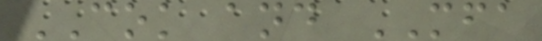COK and MFA
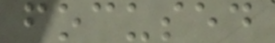focused
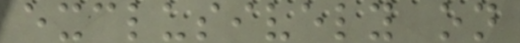exclusively on
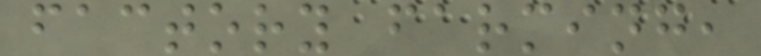factory farming,
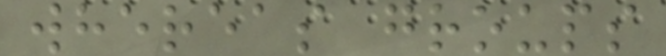whereas groups
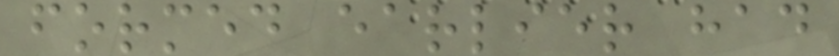formed earlier had
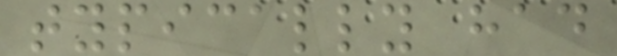typically had
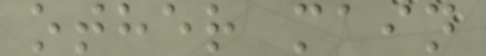other main
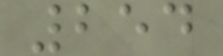254
